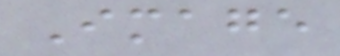Image
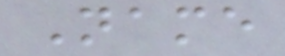Name
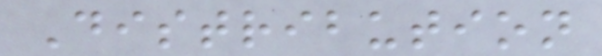Distribution
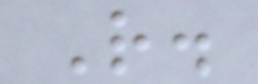R.
